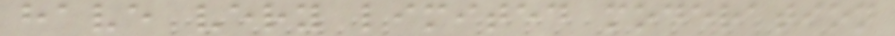have very limited moderation
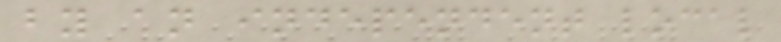by an independent local
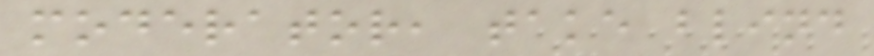moderator, take blind
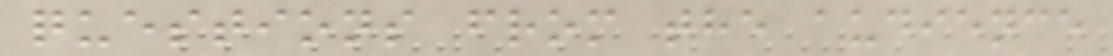questions from the audience
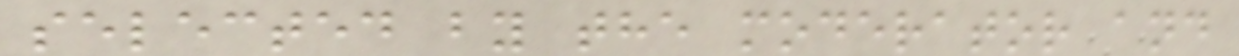selected by the moderator and
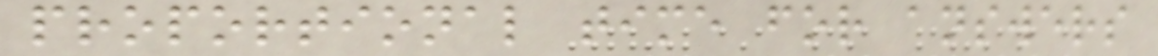proportional time for answers
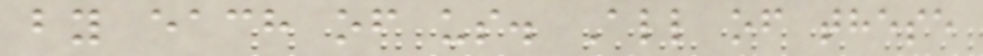by each of us. All of these
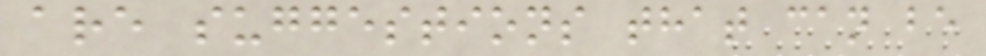are suggestions that can be
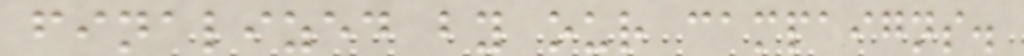finalized by our campaigns.
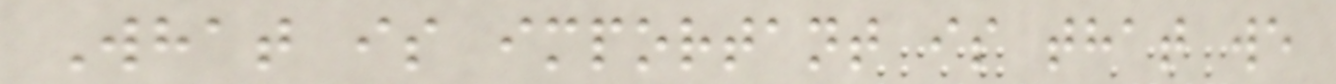What is important is that we
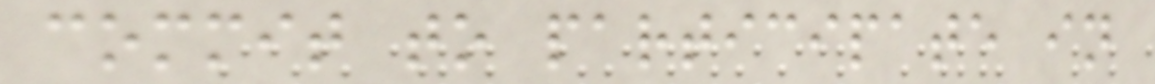commit to participate in
